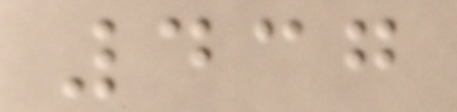437
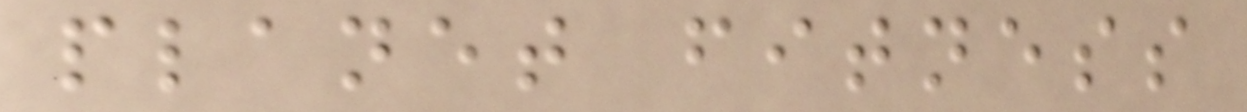planet fitness
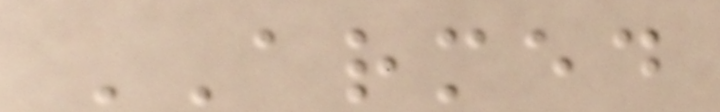ARMED
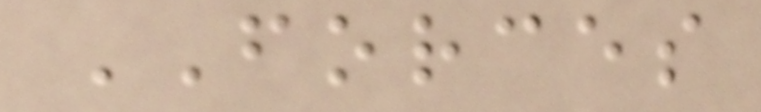FORCES
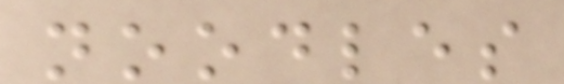noodles
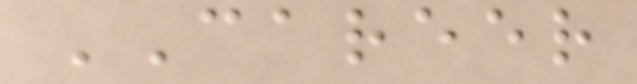CAREER
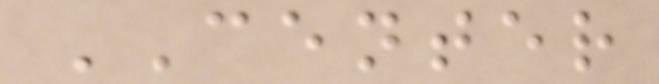CENTER
